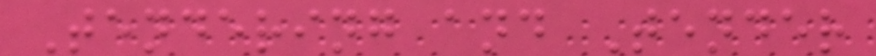Tendering and Tender
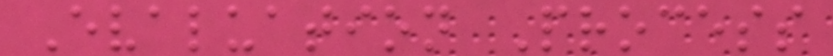Evaluation Process
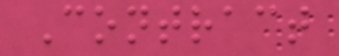Contract
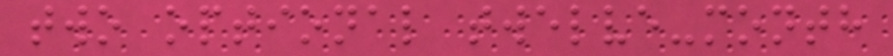two optional twelve-month
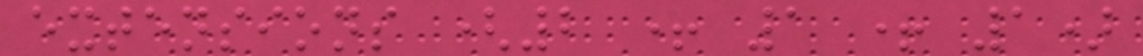extensions (2 + 1 + 1)
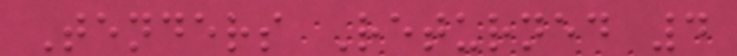Tenders Returned 4
